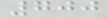700
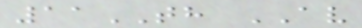11TH AV
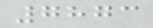7873
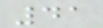41
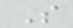S
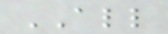ALL
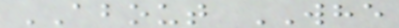ABOUT WHE
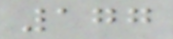177
